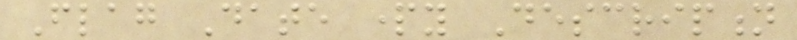Flag Date party Description
